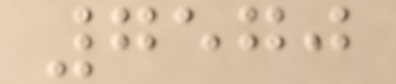7570
